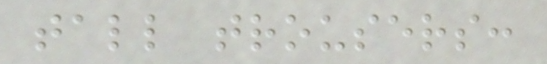tall trousers:
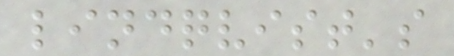lindqvist's
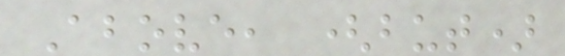Above, (but)
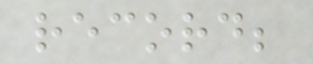record;
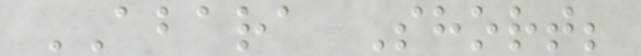ABARA Short;
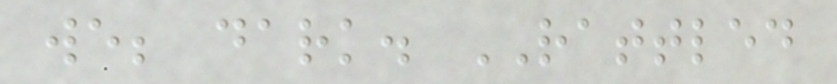we; dark. RATTLED
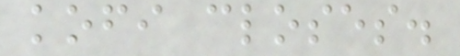kofi closes.
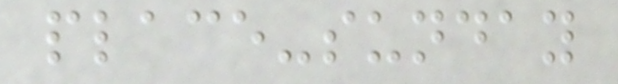place-sunday
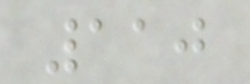110
